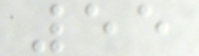55
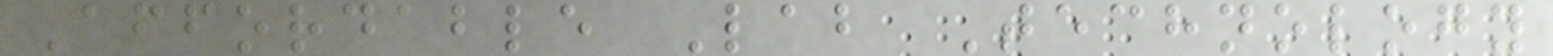Affordable Lab Technology
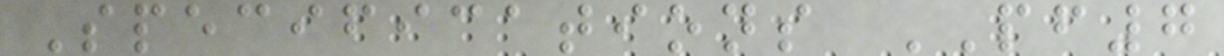Specifications PF7
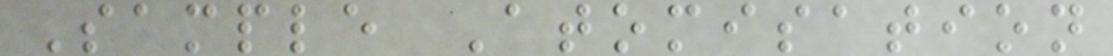Sample Atomisation
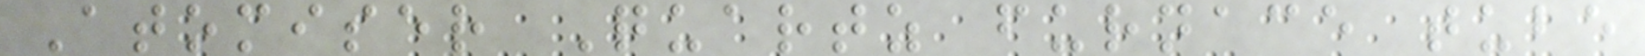Atomiser Quartz furnace tube
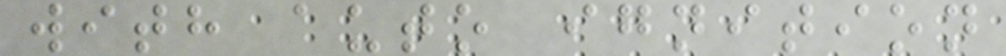with auto ignition
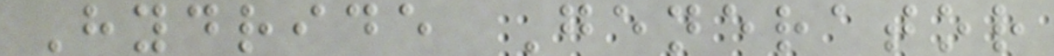Hydride Generator
